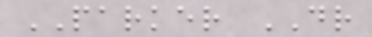PARKER DR
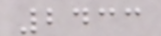2433
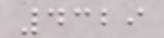4329
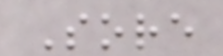Sore
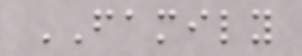FAMILY
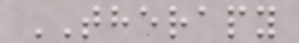THERAPY
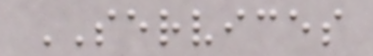SERVICES
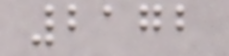2172
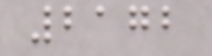2172
